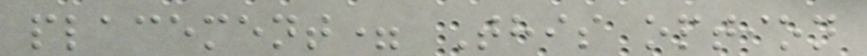placement= This option
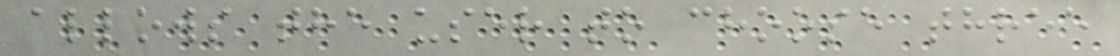allows the user to choose three
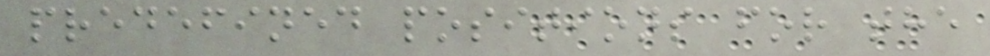predefined positions for the
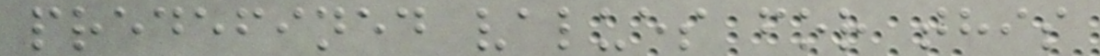predefined values for this
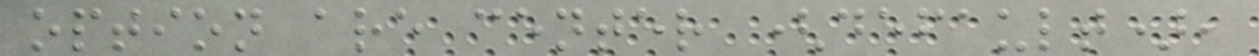option are center (default),
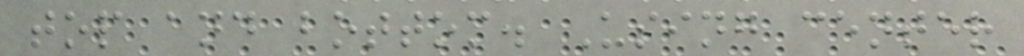top and bottom. Using center
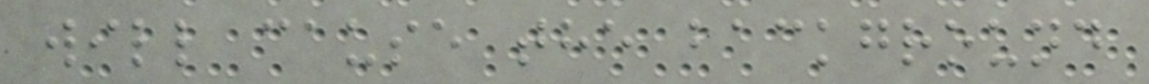will cause the background
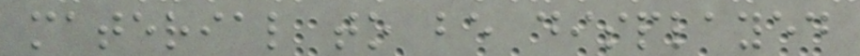material to be displayed
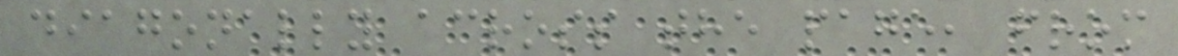diagonally across the page, from
